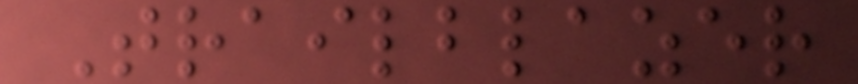Trailblazer
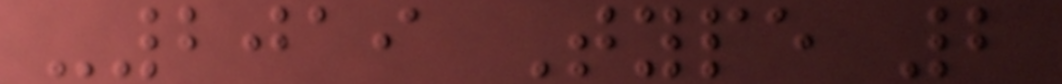-2019 Type 2
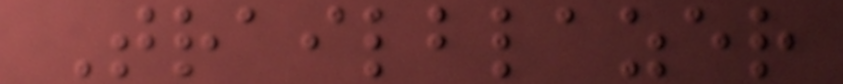Trailblazer
